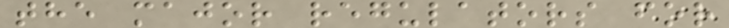the major regulators for
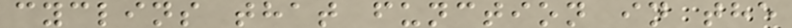cyclins that function in the
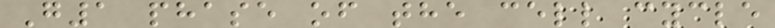G1 phase of the cell cycle
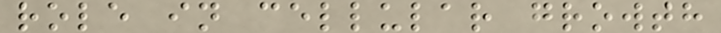role in cellular growth
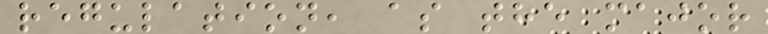regulation, as the major
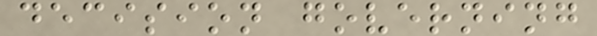decision governing
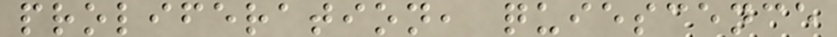proliferation, quiescence
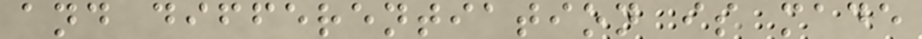and differentiation is made
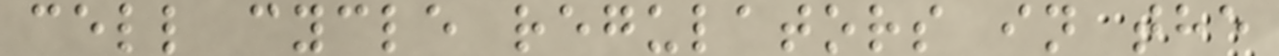cell cycle regulators in the
